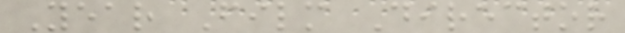Year Film Director
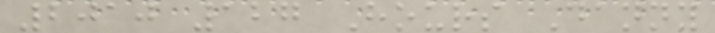2010 127 Hours Danny
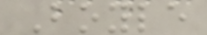Boyle
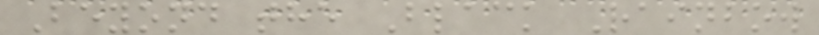Beyond the Black Rainbow
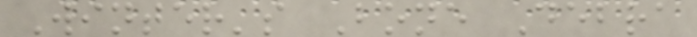Winter's Bone Debra
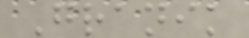Granik
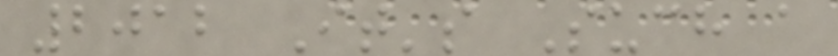2012 It's Such a
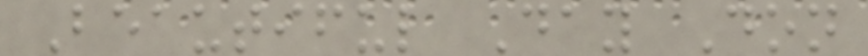Beautiful Day Don
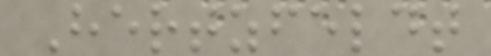Hertzfeldt
